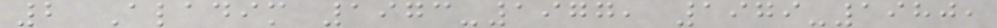2 Aladim 1973-1977, 1979-1980,
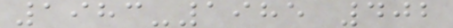1983-1985 402
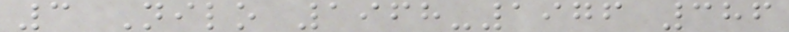3 Nilo 1968-1976 386
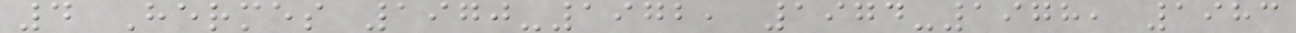4 Hermes 1970-1972, 1974-1978, 1983
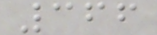366
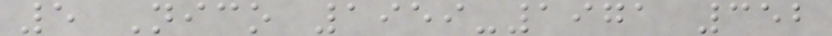5 Nico 1959-1971 352
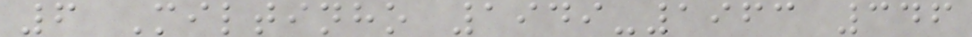6 Miltinho 1949-1963 346
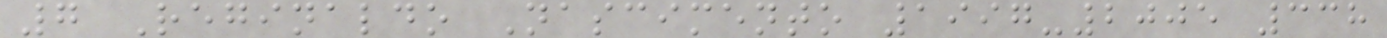7 Reginaldo Nascimento 1997-2005 338
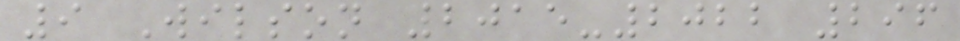9 Wilson 2015-2022 296
